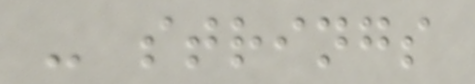- strings
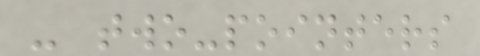- two-pointers
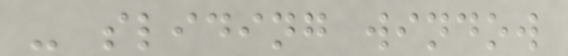- sliding window
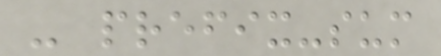- prefix-sum
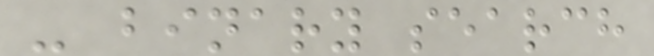- binary search
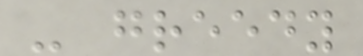- greedy
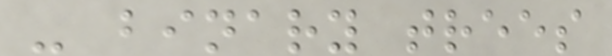- binary trees
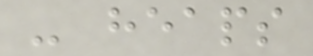- heaps
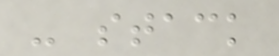- stack
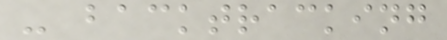- backtracking
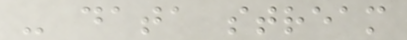- data stream
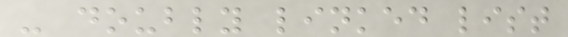- doubly linked list
